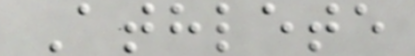Athlete
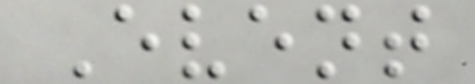Event
